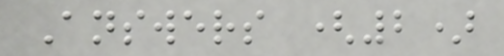Answers (2)
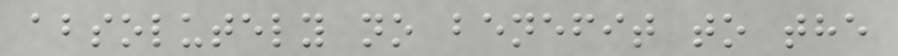absolutely no benefit to the
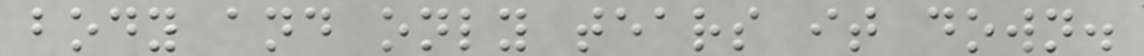body and only tears it down.
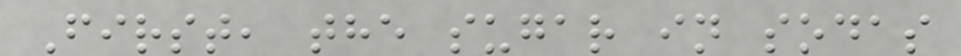First, the sugar in sodas
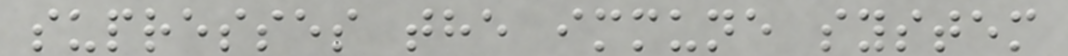supresses the immune system
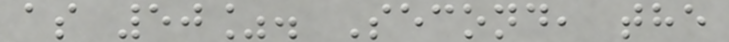as 50%. Second, the
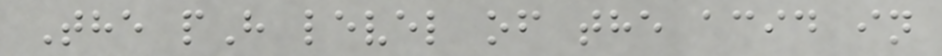The pH level of the acid in
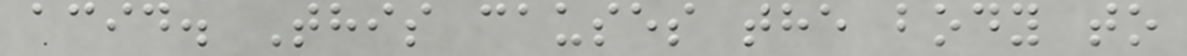acid. This causes the body to
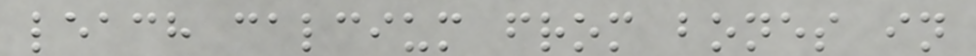leach calcium from bones in
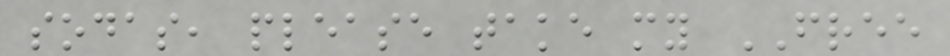sodas, please take my FREE
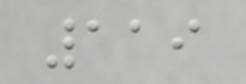119
